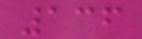136
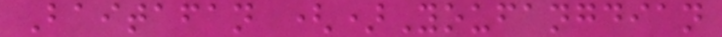Baitafan ()Youfangdian
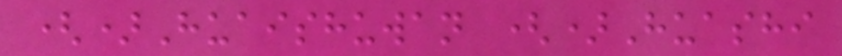()Huaishuwan ()Huashi
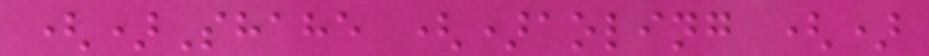()Shahe ()aoling ()
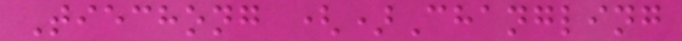Tiechong ()Changling
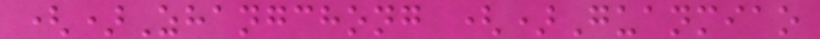()Zhangchong ()Guanmiao
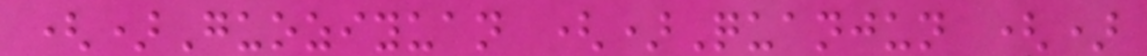()Guoziyuan ()Quanjun ()
